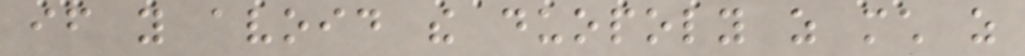if you avoid the duopoly as much as
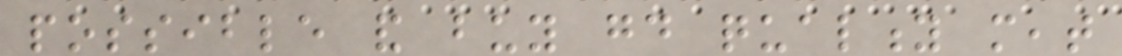possible and buy good quality meat
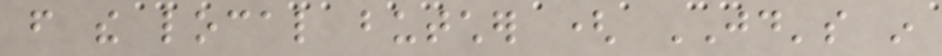from the local butcher ( JD's in
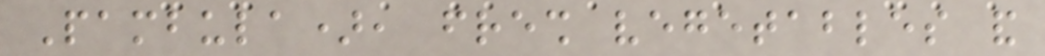Pambula), fresh vegetables and
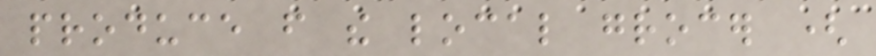produce from the local grocer (
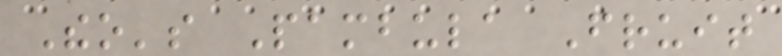Theo's Pambula Fruit
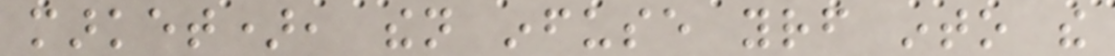market), then infuse yourself into the
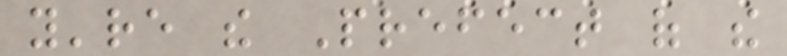you're the Prefect of the
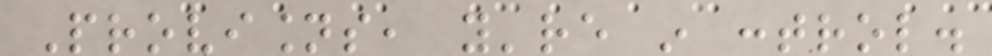Provisions, you're in control.
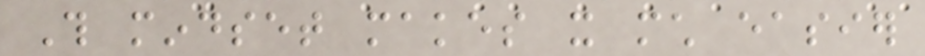This mindset makes it much easier
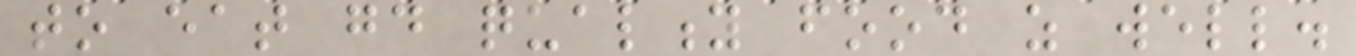to eat good quality food as well.
